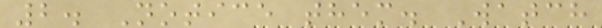2. Notice them. Watch
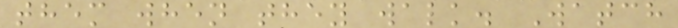them when they walk. Watch
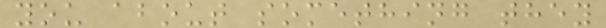you about something they
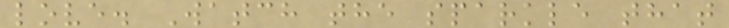love. Watch the sparkle that
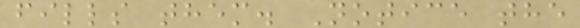fills them. Notice the
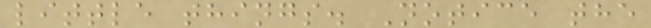little things. Notice the
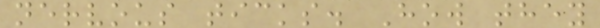nervous ticks. How they
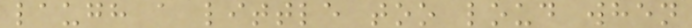laugh a little too loud when
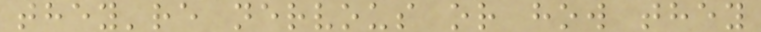they're nervous or how they
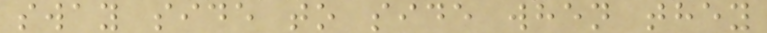sway side to side when they
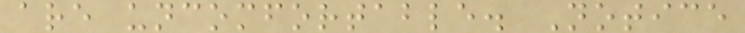are uncomfortable. Notice
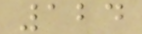124
